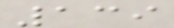139
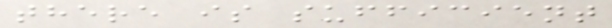there is sufficient
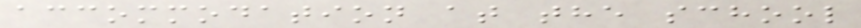accommodation at the school
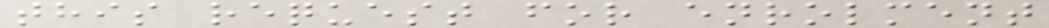this request for enrolment
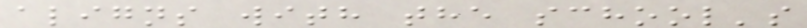aligns with the school's
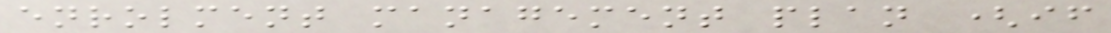enrolment management plan (if
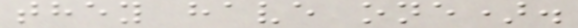they have one).
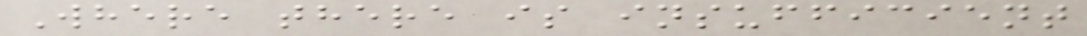Where there is insufficient
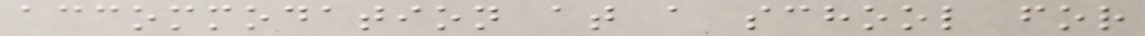accommodation at a school for
